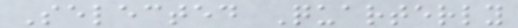Selected Quarterly
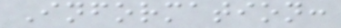Information:
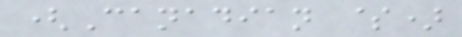(Canadian $)
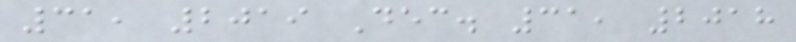31, 2019 Dec. 31, 2018
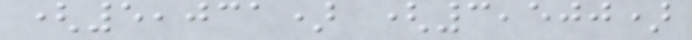(5,031) (3,500)
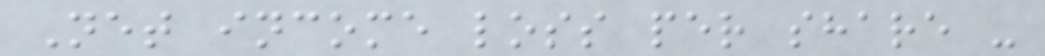Net income loss per share -
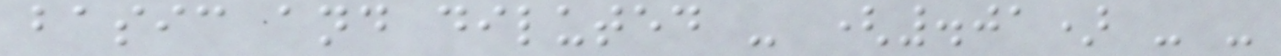basic and diluted - (.01) - -
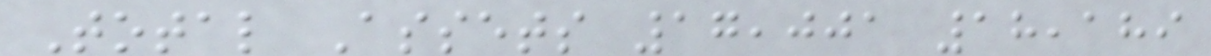Total Assets 17,001 18,189
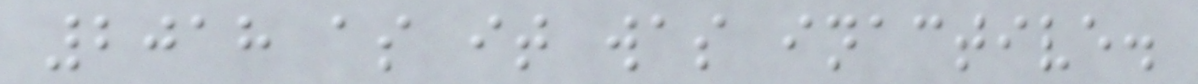2018 as it was inactive.
